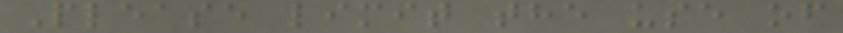Please limit the use of
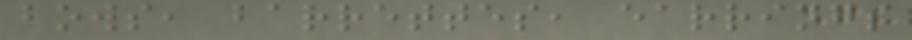bows, barrettes, earrings
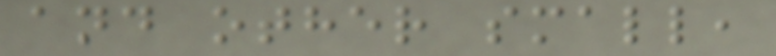and other small,
